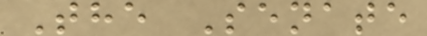The Senate
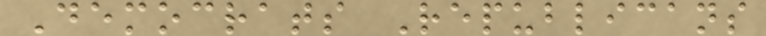Democrats Republicans
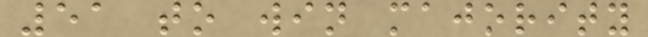51 to win majority
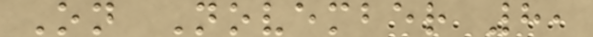On November 8,
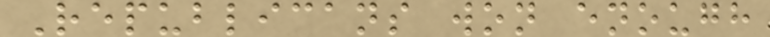Republicans won enough
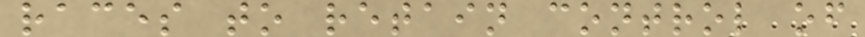races to retain control of
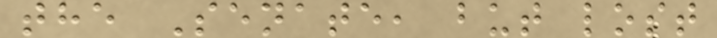the Senate, but lost
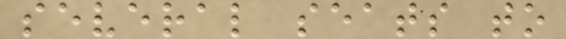several seats to
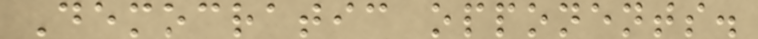Democratic opponents.
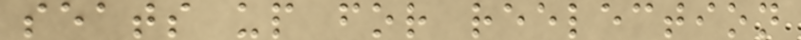seats up for reelection
